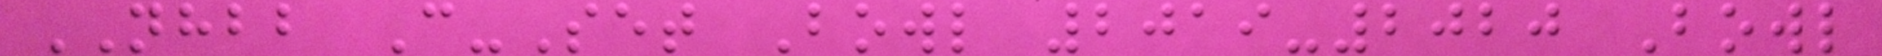NHBB C-Set Bowl 2019-2020 Bowl
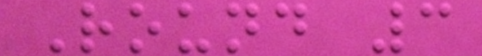Round 3
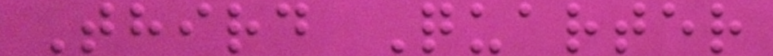Third Quarter
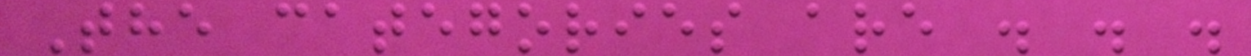The categories are . . .
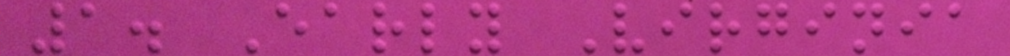1. Early Virginia
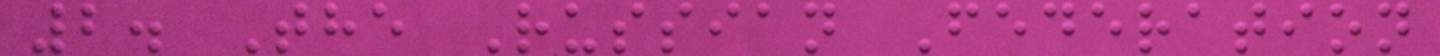2. The Russian Federation
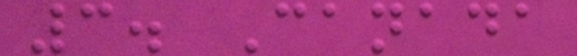3. Canada
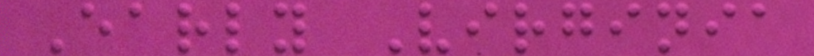Early Virginia
